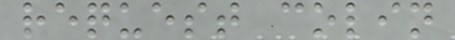request colin
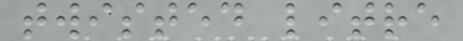twisted litre
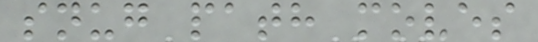snug path moves
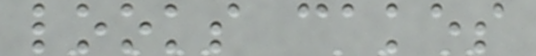looks cakes
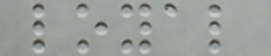loyal
